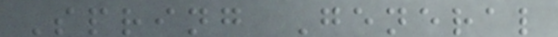Spring General
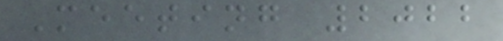Meeting 2022
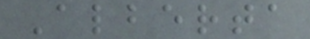Alberta
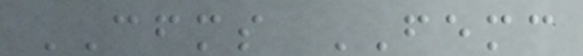CFMS FEMC
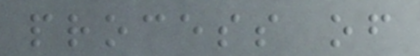process of
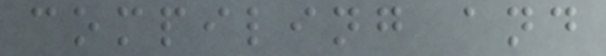compiling and
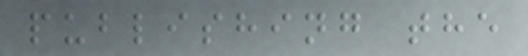publishing the
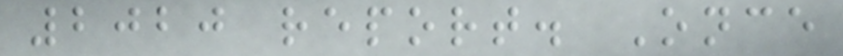2020 report. Once
